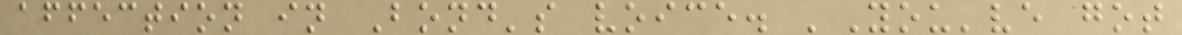affection in Bond's voice. 'You've got
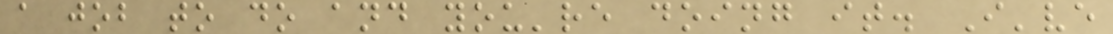a job to do and you're doing it. I've
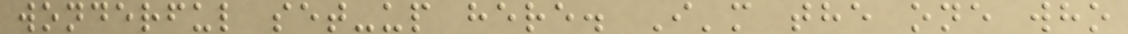wonderful set-up here. I'm the one who
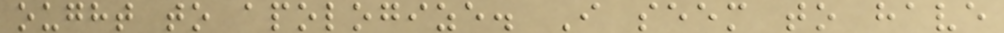ought to apologize. I seem to have
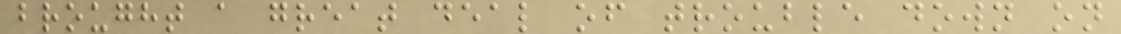brought a great deal of trouble down on
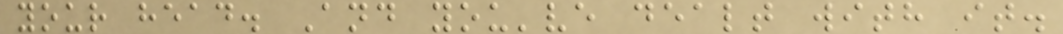your head. And you've dealt with it.
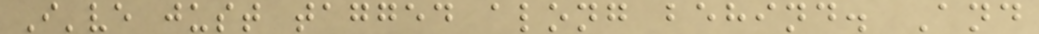I've just tagged along behind. And
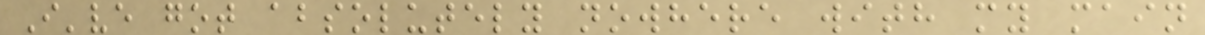I've got absolutely nowhere with my main
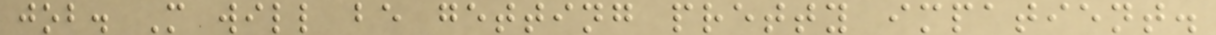job. M will be getting pretty impatient.
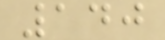140
